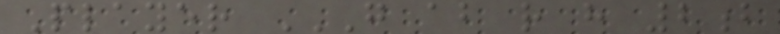Player G AB R H 2B
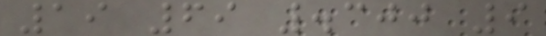19 69 .300 9
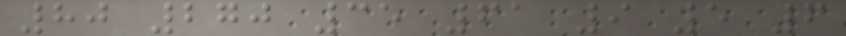80 270 35 61 9 5 6
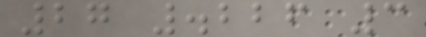27 .226 3
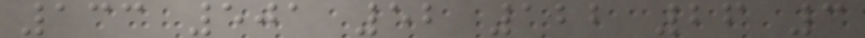133 501 52 122 26 3
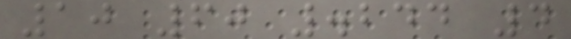10 60 .244 4
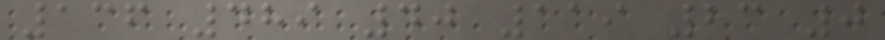136 489 40 119 23 0
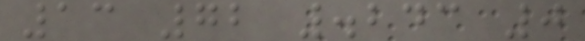13 72 .243 0
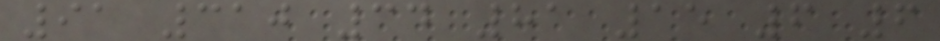91 310 34 81 15 6 6
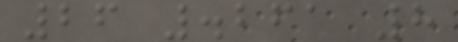26 .261 8
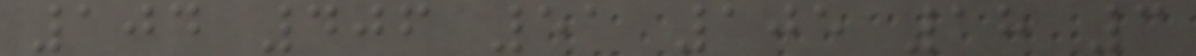104 406 51 105 18 3
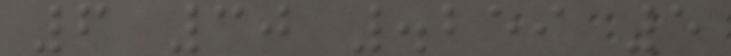6 30 .259 5
